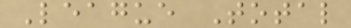League Total
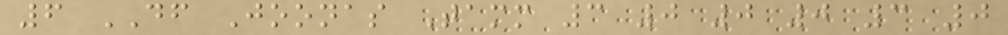6 DF Joonas Tamm 3 0 0 0 3 0
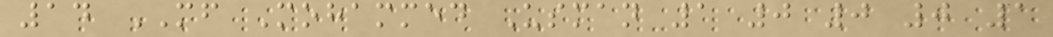14 MF Mohammed Usman 1 0 0 0 1
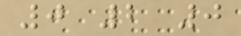0 2 0
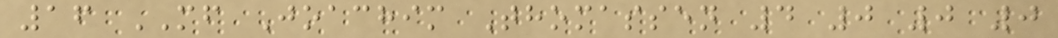16 MF Joachim Thomassen 4 0 0 0
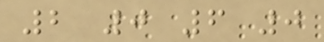2 0 6 0
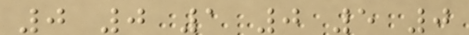0 0 1 0 5 0
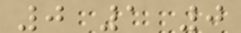0 1 0
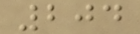204
